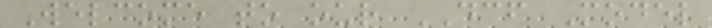Welcome to our DCF Model
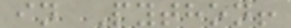in Python!
